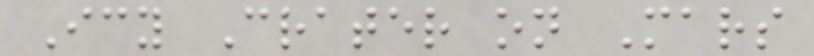Icy Crater on Mars
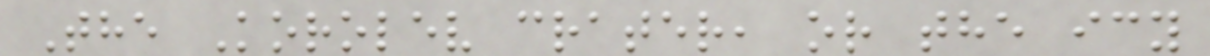The Korolev crater, or the icy
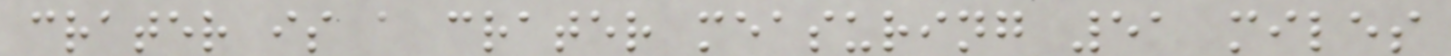crater is a crater measuring 51 miles
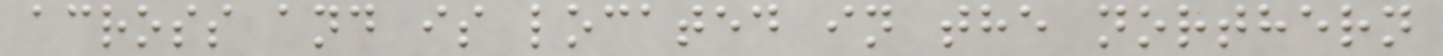across and is located in the northern
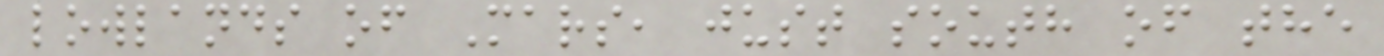lowlands of Mars, just south of the
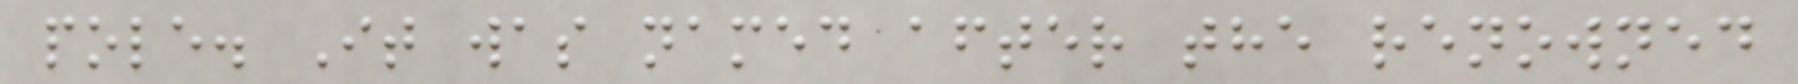pole. It was named after the renowned
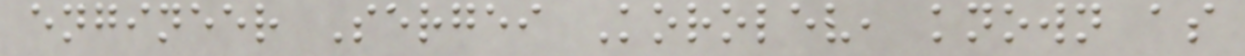engineer Sergei Korolev, known as
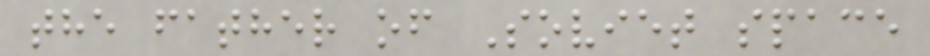the father of Soviet space
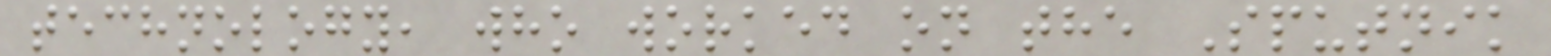technology, who worked on the Sputnik
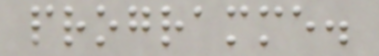programme.
